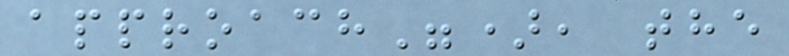approach"), the
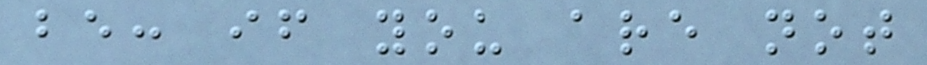be: if you are not
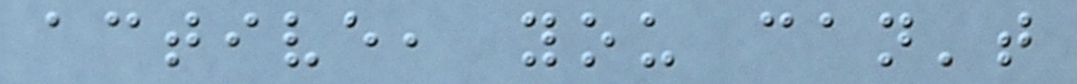active, you can't
